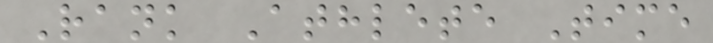Rank Athlete Time
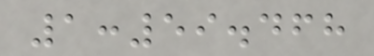1:59.468
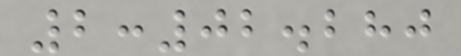2:02.280
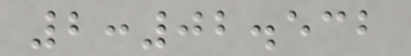2:02.532
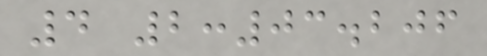4 2:03.206
